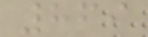869
